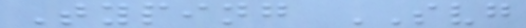Typing SVG
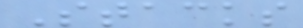Stacks
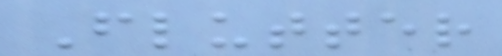Flutter
